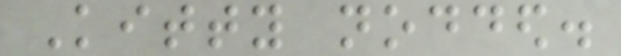Kitty nodded.
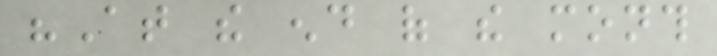"At the end of the month
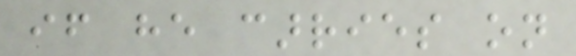if he carries on
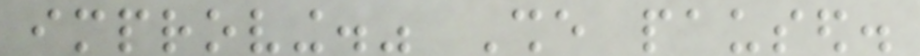improving." She paused.
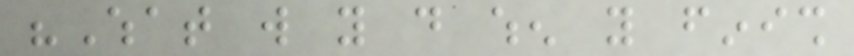"What will you do when you finish
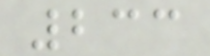233
